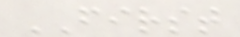FIRST
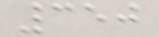350
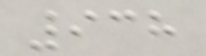938
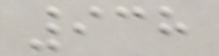938
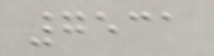7531
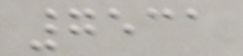7531
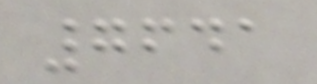7641
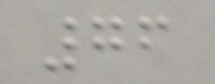76
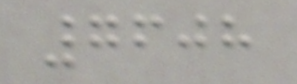7608
